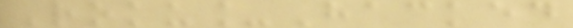Roku_Hacked
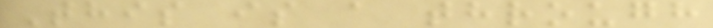This is a through
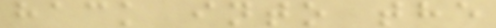hack into the
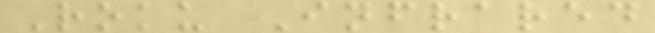Roku Infrared
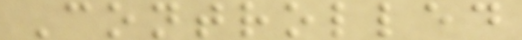Controlled
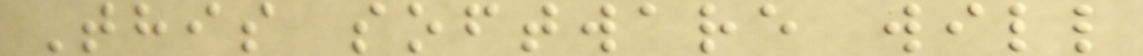This software will
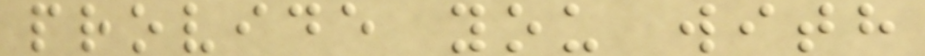provide you with
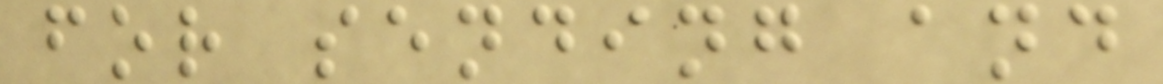for sending and
